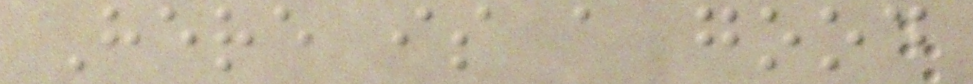Here is a good
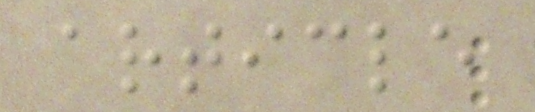article
